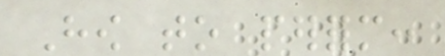How to perform:
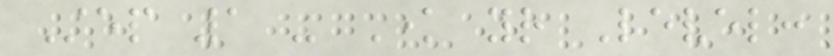Step 1 - Know your Level:
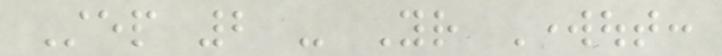Step 2 - Your Workout:
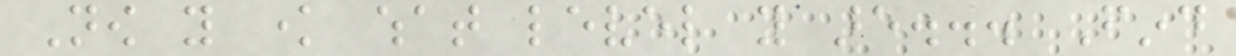Now you know what level you are... Find
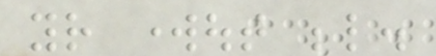your workout below.
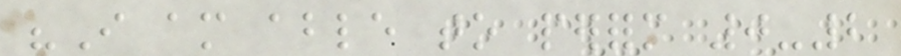"I am able to perform 0-2
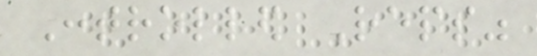Controlled Reps"
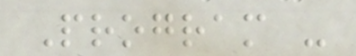Program -
